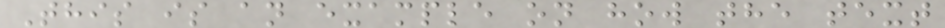This is an example on how the text
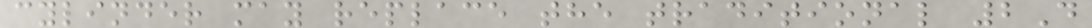cylinder may replace the traditional 2D
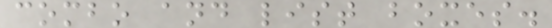combo and list boxes.
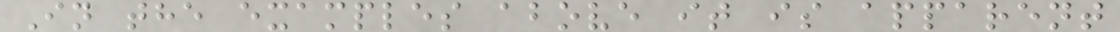In the examples above it is apparent
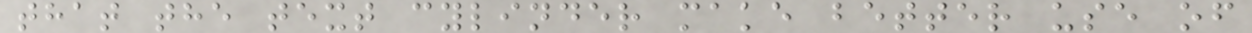that the text cylinder make better use of
